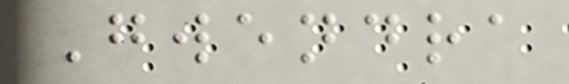Gwendra
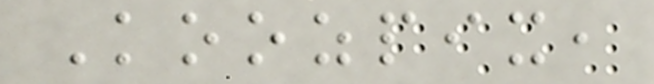Koozpix,
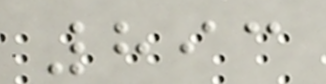893
